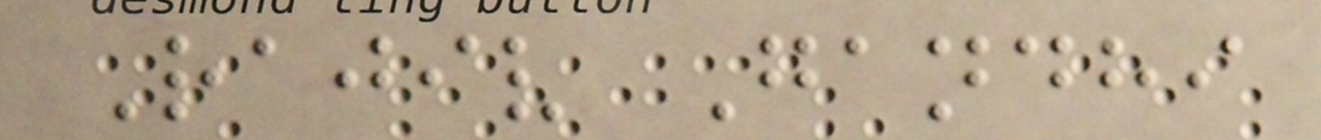Rajiv Gandhi
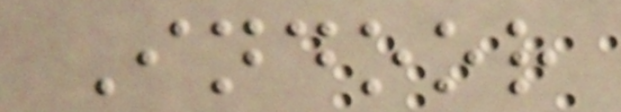Indoor
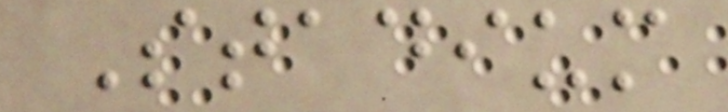Stadium
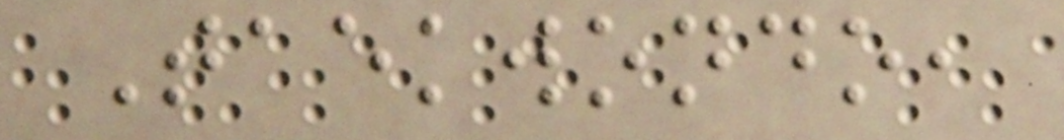Taekwondo,
